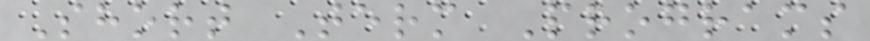Short Term Programs
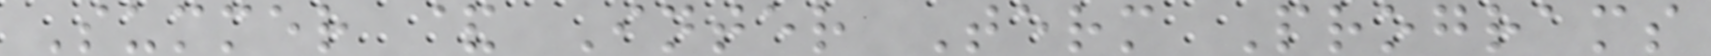Summer & Inter Term Programs
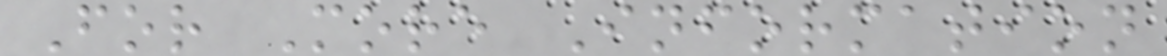For More Information
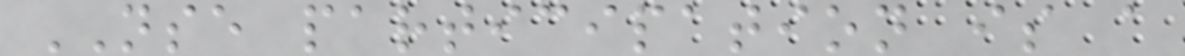NSE participation is a
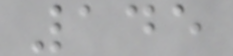145
